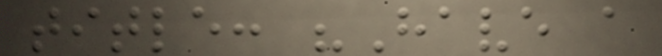title: "Have a
